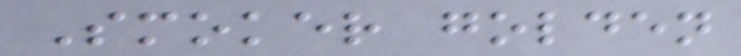Smoker golden
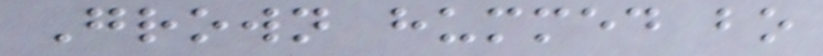Grown hummed bo
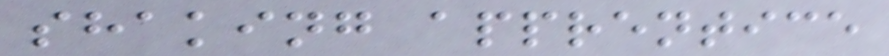shaking apprentice
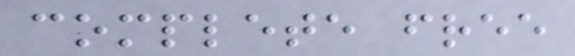complete free
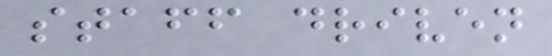staff driven
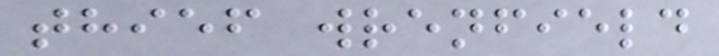thief wrenfield
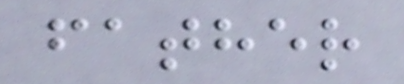father
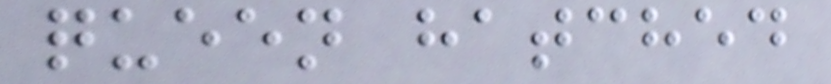queen hatched
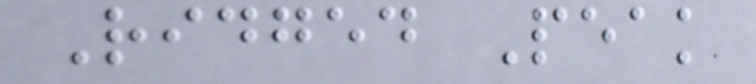Ridged Peak
